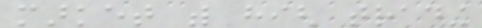market with high trading
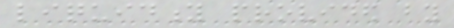liquidity provided by
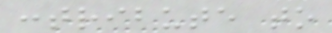contribute to
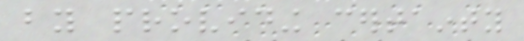by providing certainty
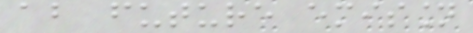about future emission
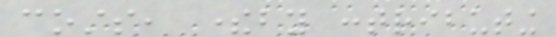costs, thereby contributing
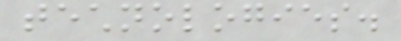technologies.
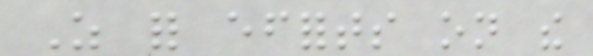As for efforts on the
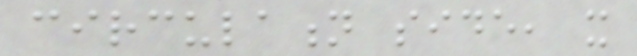circulation side, it
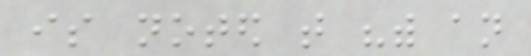is noted that "with an
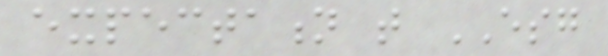expectation that ESG
